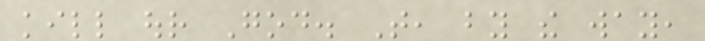kill our God. That, by the way,
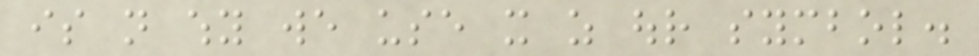is not why we use it as our symbol.
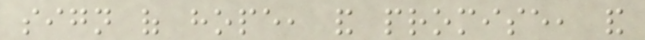sign of hope, and promise, and
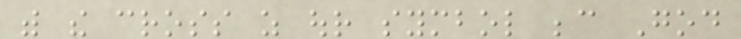with the cross as our symbol because God
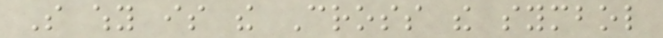So why is the Cross the symbol
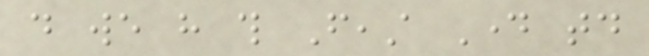do we have this Feast Day today
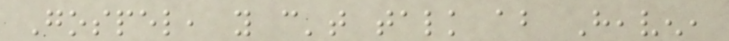Gospel, you can't talk about Heaven,
